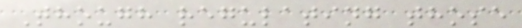Though regulating those
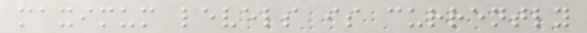maximum levels is currently
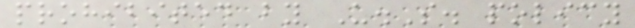prohibited by U.S. policy
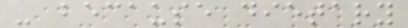- because dietary
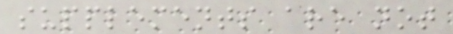supplements are not
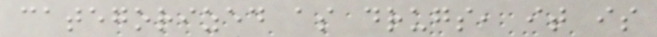categorized as drugs, it is
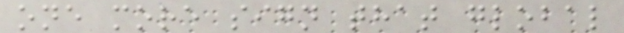one more sign that global
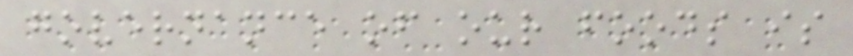governance of our foods is
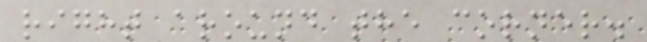right around the corner.
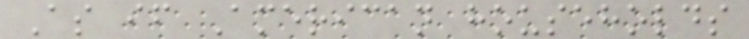As if American households
